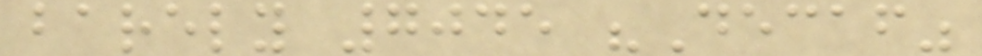barely 7045 "Decaf"
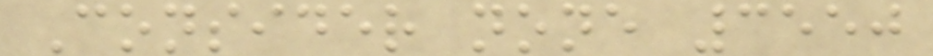Consider none 3550
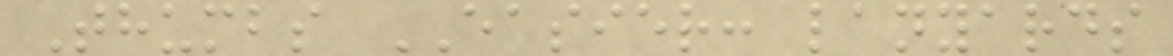Thumbs EASIER: lanyards
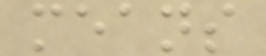means
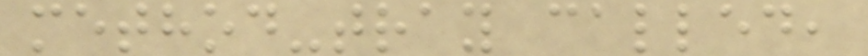method-tray called,
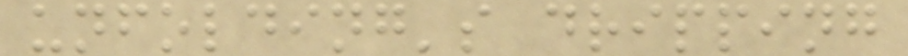unfolding's dripping
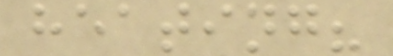heating?
